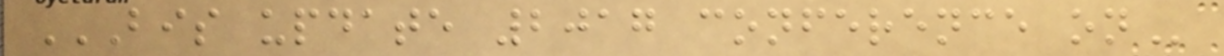BIS UPDATE 2017 CONFERENCE ON
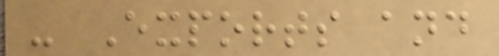- Exports and
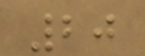20
